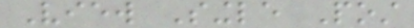View Single Post
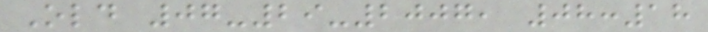Old 07-29-2007, 08:18
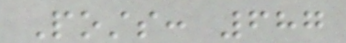Posts: 687
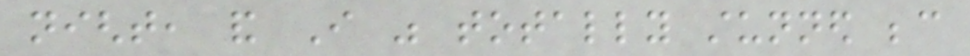night, and I was totally stunned because
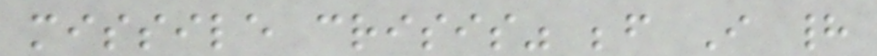missile crisis" before I had
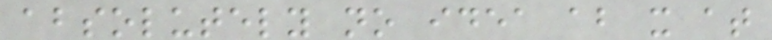absolutely no idea about it at
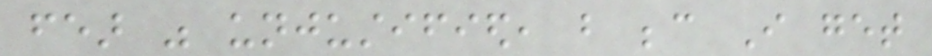fear was unjustified, but because I get
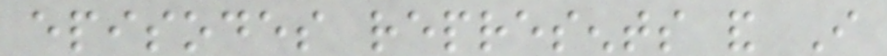episodes represents and I
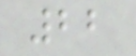22
